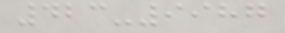423-9987
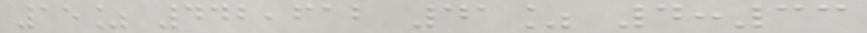15% 442,612 41% 4:33
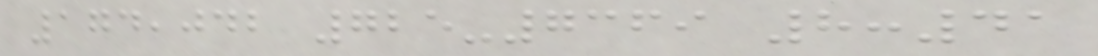174,042 725-7369 8:41
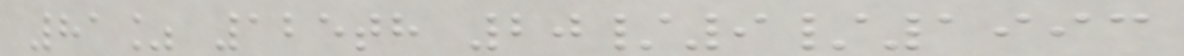81% 125th 20/9/1993
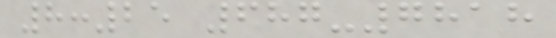8:25 687-7818
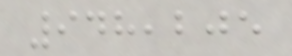948,205
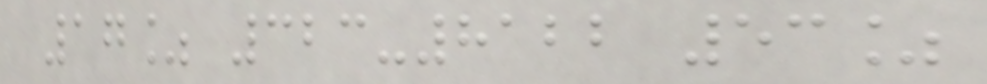17% 323-8122 53%
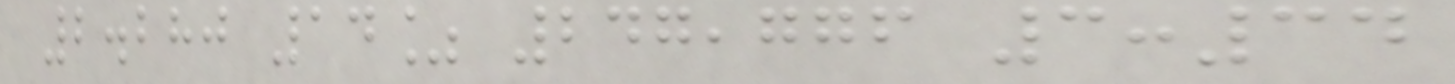2.280 14% 247,776 3:34
